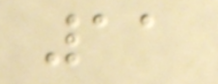11
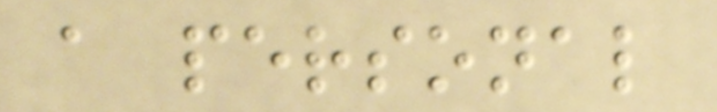a personal
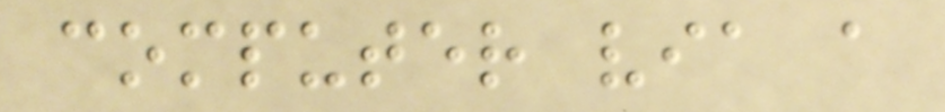computer via a
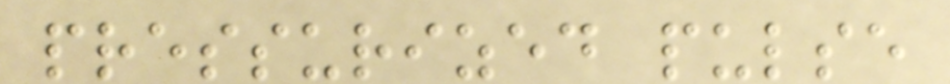pressurized pulse
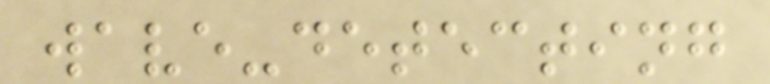wave-detecting
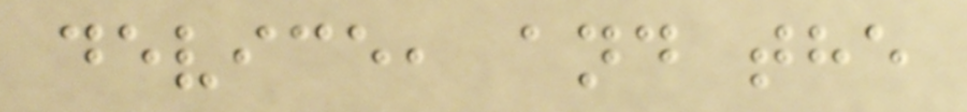device, and the
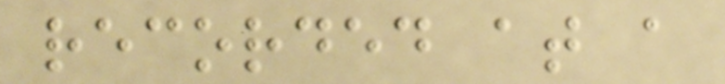recorded at a
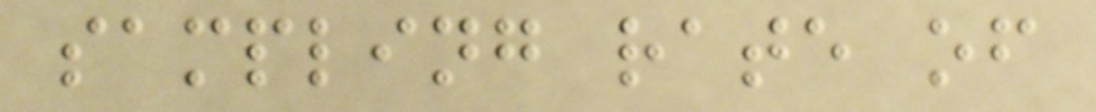sampling rate of
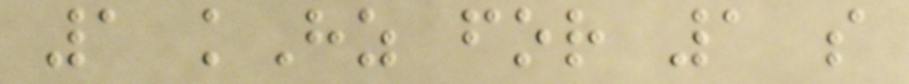1 kHz for 1 s
